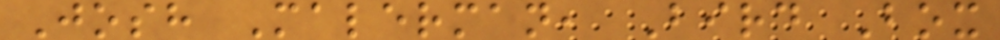Josh Malerman, Bird Box
